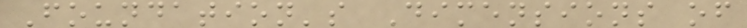Foundation's Dimensions of
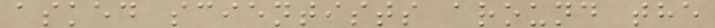asked scientists around the
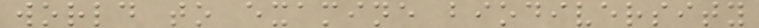world to examine biodiversity
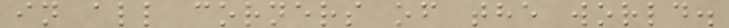in all corners of the world.
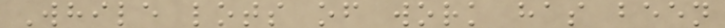While lots of work has been
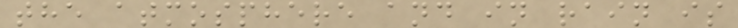the atmosphere and in rain is
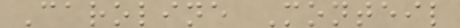Caroline Monteil
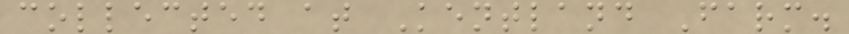collected at Kentland Farm.
